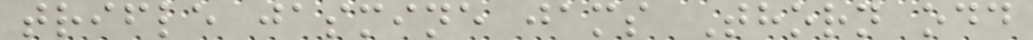trifle jasmine jams Thorn odd
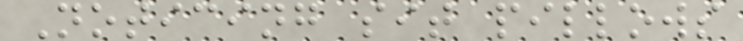Noticing sit pillows
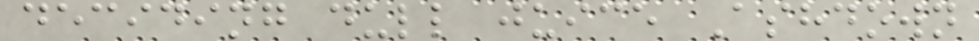deciding dull juice Ashdown
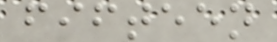fifteen
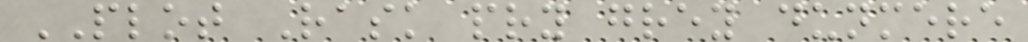PLOT Rask pry grey dunmere
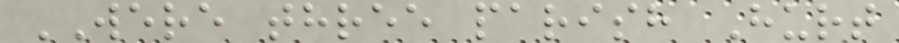WERE three parish Hurt
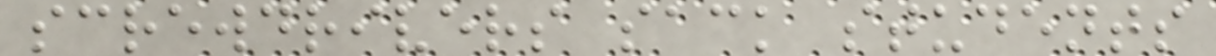screwdrivers sack students
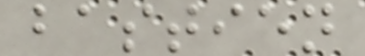bastien
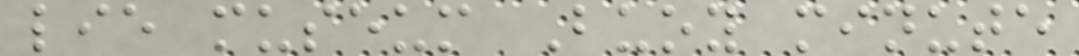lie museum Buoy minute
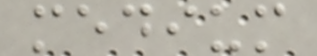medium
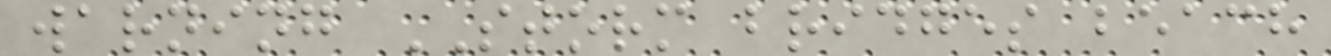warning STORM bridges beach
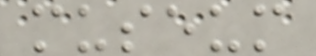museum
